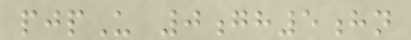pjpU 0gh5hn
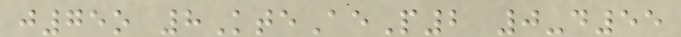j75o 8KteAeP2 0-d55
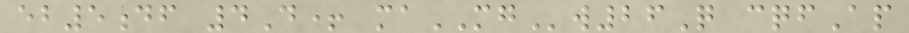eb5df 4D+ maMGw26Q cqfAp
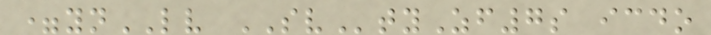=ynLV SVtyZf7s icdo
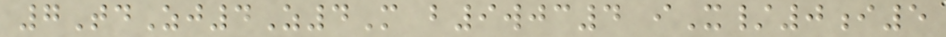7TdZj4Z4M b9wjc4 iX/0i5
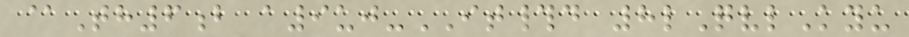@Th6b a9uj-IT#d 8lQvlKyu
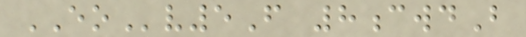EOv5F 8cwdB
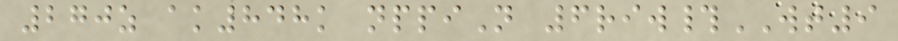270z ak848k nppiN 6riw#WT9
